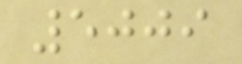5009
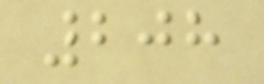208
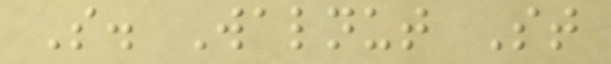S. Walnut St
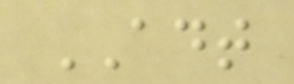ADT
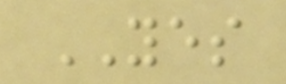YES
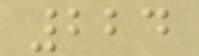224
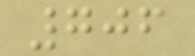706
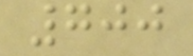700
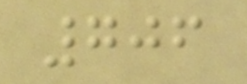706
